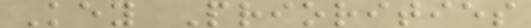Key Priorities
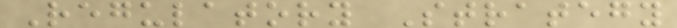Regulatory Strategy
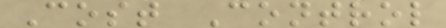Cost Control
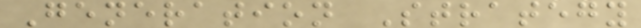Generation Strategy
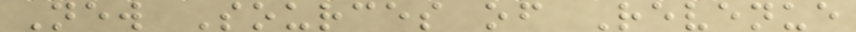New Sources of Revenue
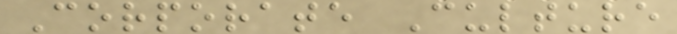Corporate Culture
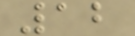12
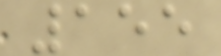155
